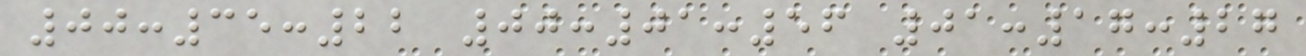00:35:22 00:01:56 01:17:27
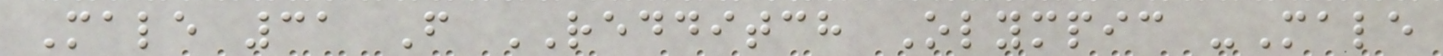Male 31 F REDDITCH Olympic -Male
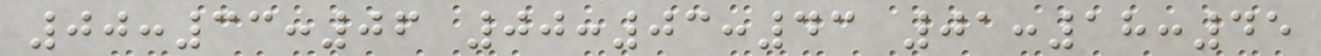00:33:06 00:03:43 01:18:45
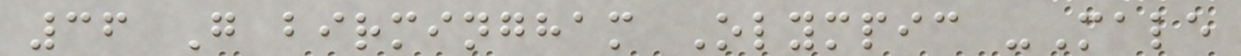36 G birmingham Olympic -Male
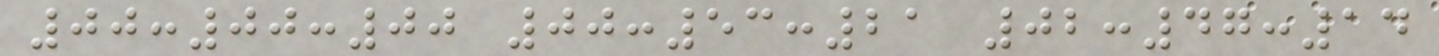00:00:00 00:53:21 02:47:14
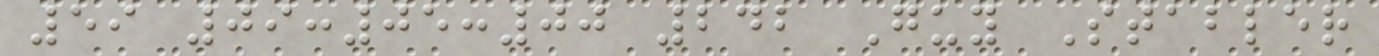59 09:05:00 242 Guy Stabler
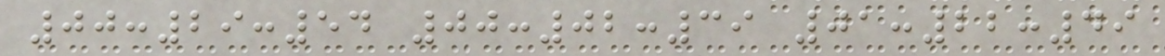00:29:54 00:02:39 01:22:49
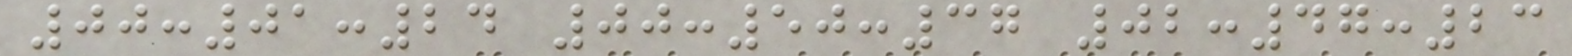00:01:24 00:50:37 02:47:23
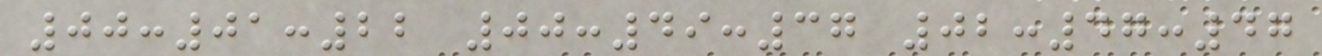00:01:22 00:49:37 02:47:47
